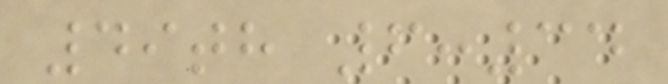49th 6:34
